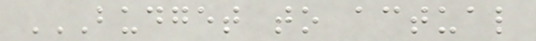BUDGET TO ACTUAL
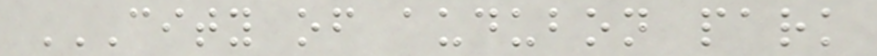CITY OF AUDUBON PARK
